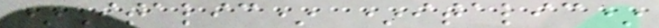*Italic* *italic*
